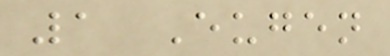1 Eugen
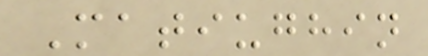Matiughin
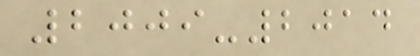2009-2014
